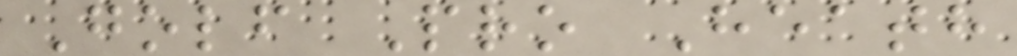Golf Pro Heath
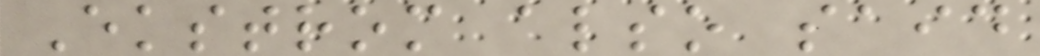Ekstrom also said
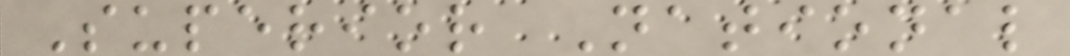Superior National
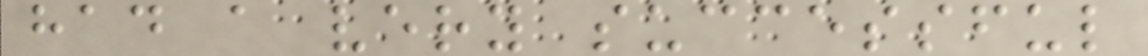had a very successful
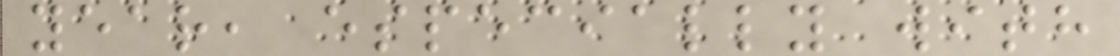year, especially with
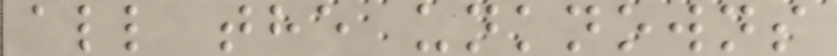all the unknowns
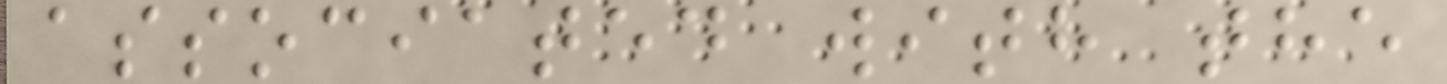associated with the
